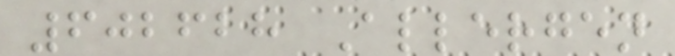602628 Allergen
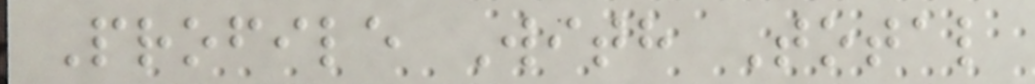Profile With Total
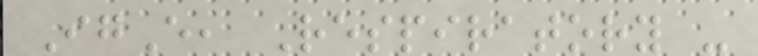IgE, Respiratory -
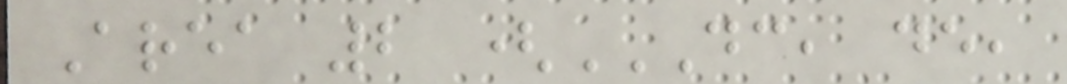Area 2 (DC, DE,
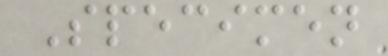Specimen
